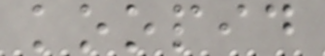koopid
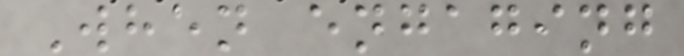When engaging
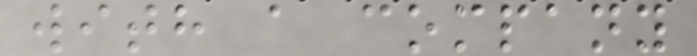with a company
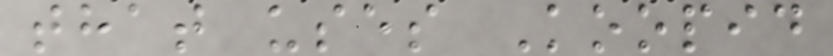that uses Koopid
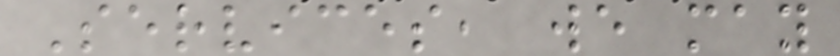Services, we may
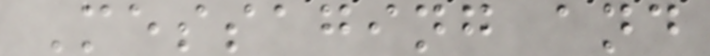Messaging and
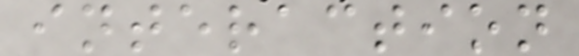interaction
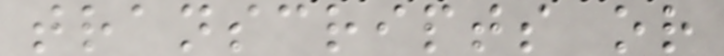transcripts or
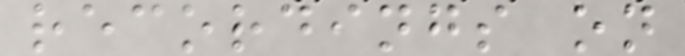recordings on
